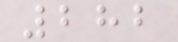282
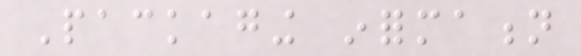Packaging information
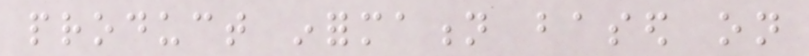product information based on
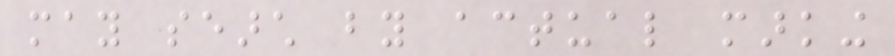may search by actual marking
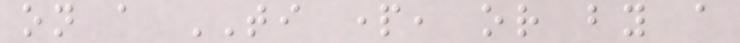on a TI part, or by a
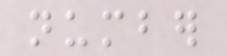number
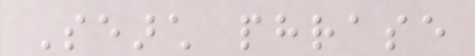Search phrase
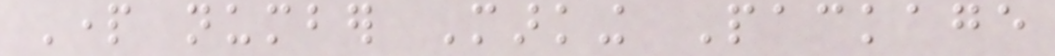Part number Marking Package
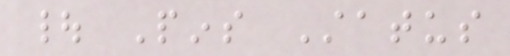| Pins Status
